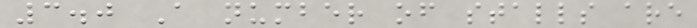3.0 A number of stalls are
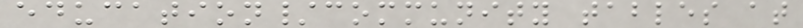education/community tables at
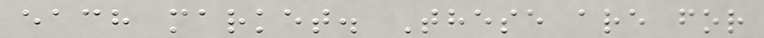each market. These are for
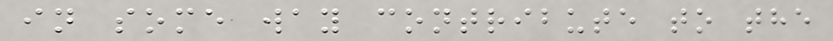in some way contribute to the
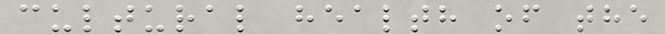cultural health of the
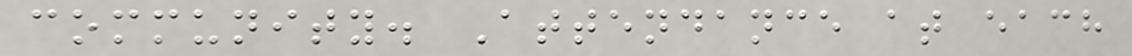community. Attendance at each
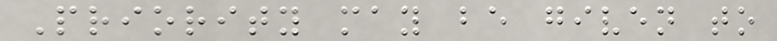Priority may be given to
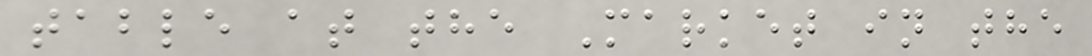table at the Market in the
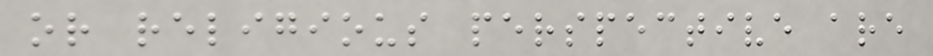or religious perspective are
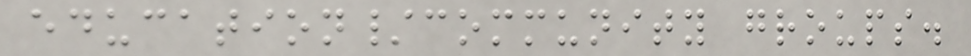education/community groups.
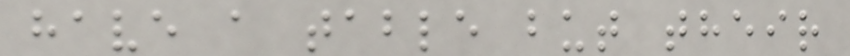have a table but their
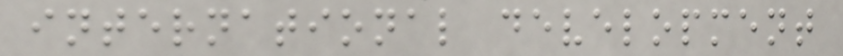international development
